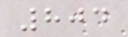804
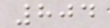804
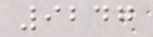9247
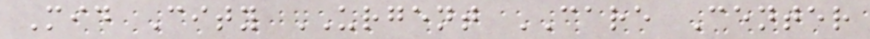Mid City URGENT CARE Center
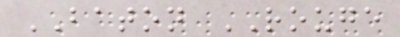BATON ROUGE
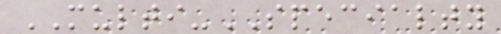MULTI-SPECIALTY
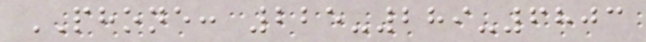PHONE: 225-289-6803
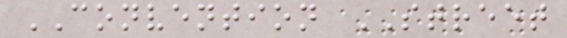CONVENTION STREET
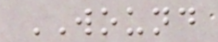WOUND
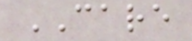CARE
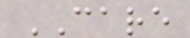CARE
